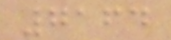7164
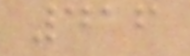416
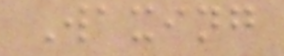Waxing
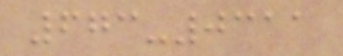673-0311
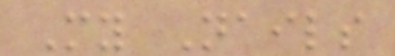My Nails
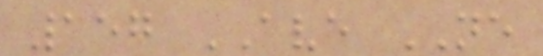157 AVE NE
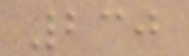230
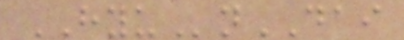HYUnDAI
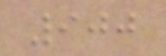900
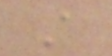A
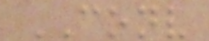CONV
